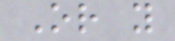Or you
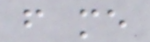from me
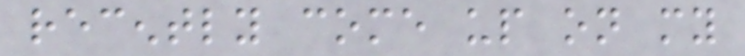recently come up on my
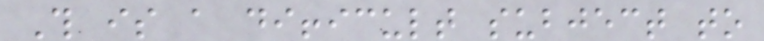This is a difficult subject to
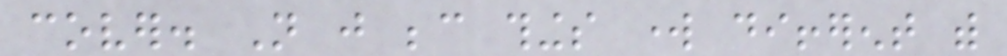cover. Not just because things work different with
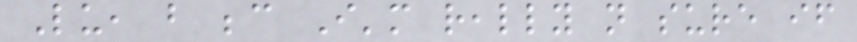Lu, but because I'm really not sure if
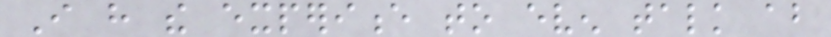I have the experience to even talk about
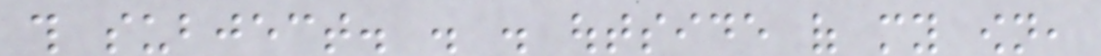this subject. . . outside of my own,
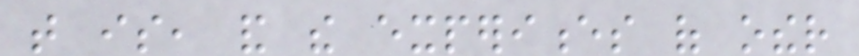that is, and the experiences of other
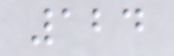124
